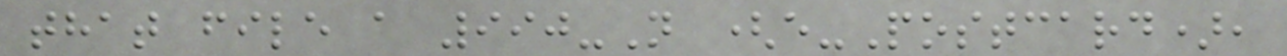that file a 990-N (e-Postcard),
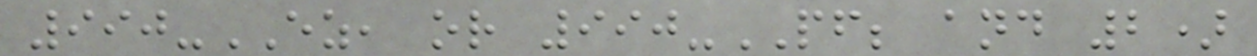990-EZ, or 990-PF; and 2)
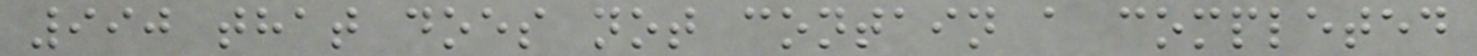990 that does not contain a completed
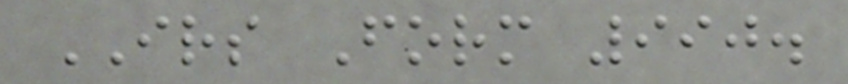IRS Form 990.
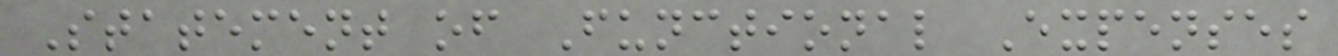Statement of Functional Expenses
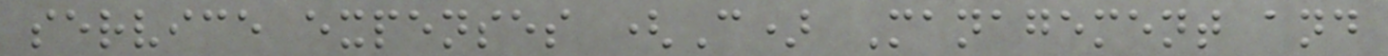service expenses (C) Management and
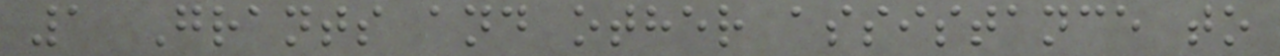1 Grants and other assistance to
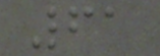61
